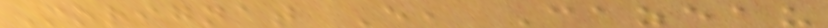Morignat E, Cazeau
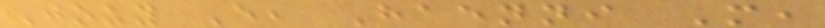Jouy E, Haenni M,
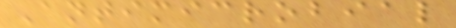Antimicrobial
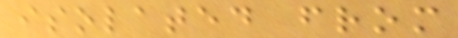isolated from
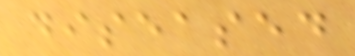diseased
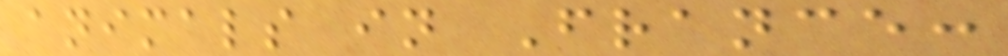animals in France:
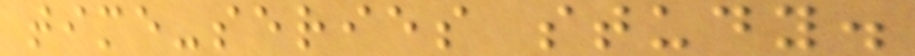time-series study.
